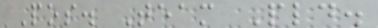Pos. Team Pld.
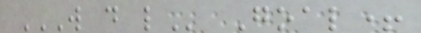W D L Goal+
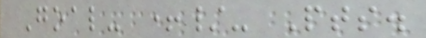Goal- +/- Pts.
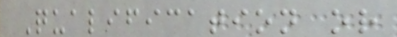Qualification or
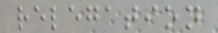relegation
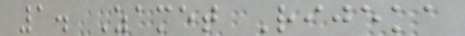1. Zamet Rijeka
